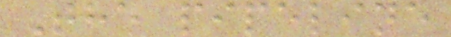The pipeline
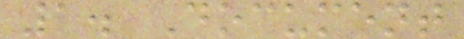1. Document
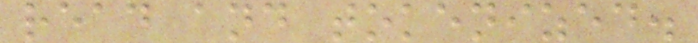read and tokenized.
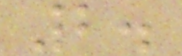2.
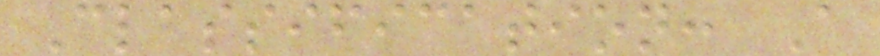Classification: A
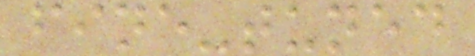fine-tuned
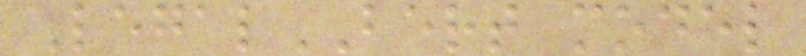LegalBERT model
